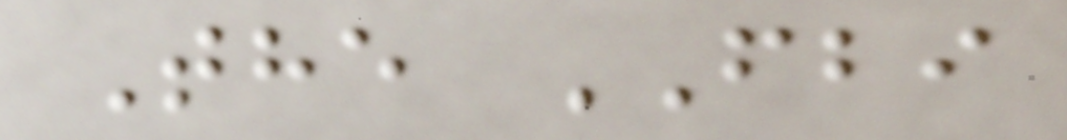The FBI
